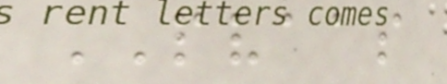PVAAS
